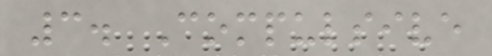3. Compulsive
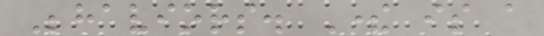Behaviors. There is a
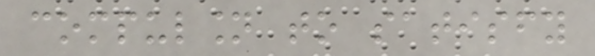compulsion to satisfy
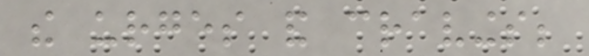the urges and cravings;
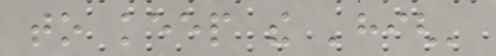to keep the 'high'
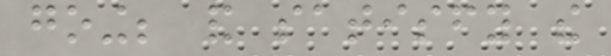going; and satisfy the
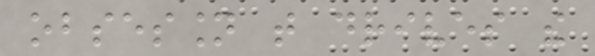obsession that drives the
